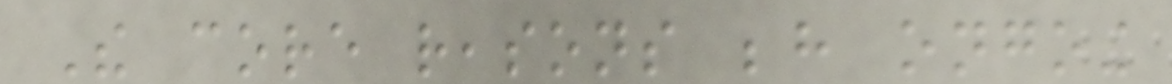The core reasons behind ongoing
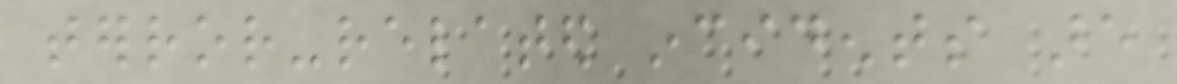terror-related incidents are
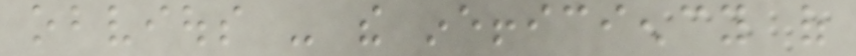obvious - the inefficiency of
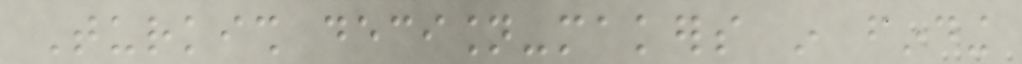Turkish decision-makers in finding
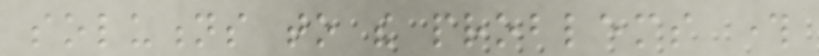solutions to the problems through
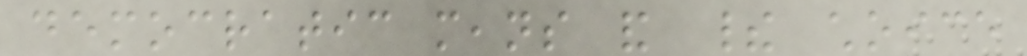democratic means and their choice
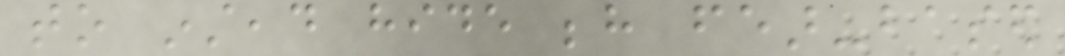to instead hide behind fear-based
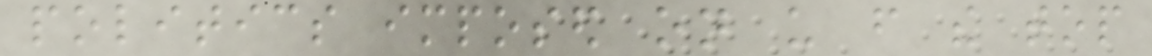politics imposed on us from the top
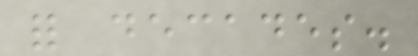for decades.
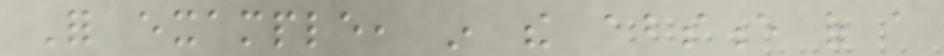For example, in the absence of a
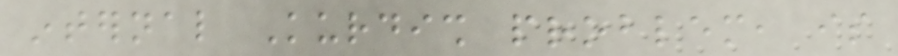internal Kurdish problem, is
